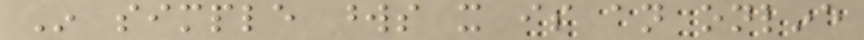In simple words it is an online
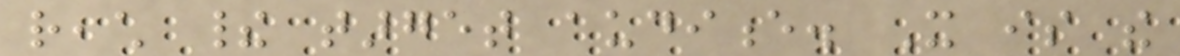reach their target audience. It is the
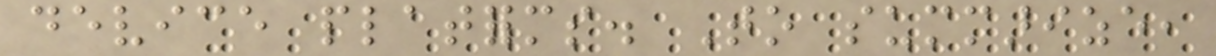device platforms. To summarize,
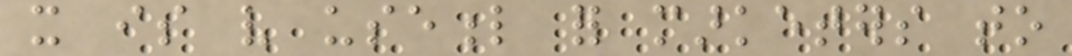it is very useful for marketers to
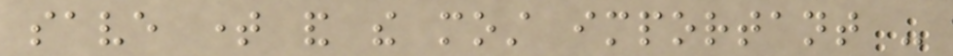save time and the most important -
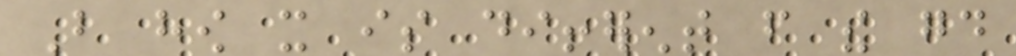But how it is different from the good
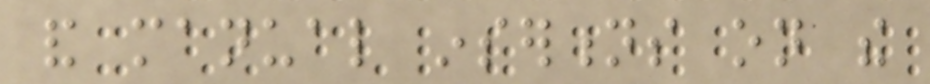and manual insertions on the
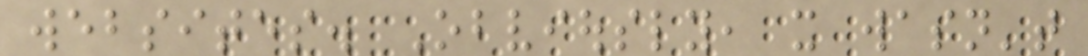websites. Obviously, it wasn't
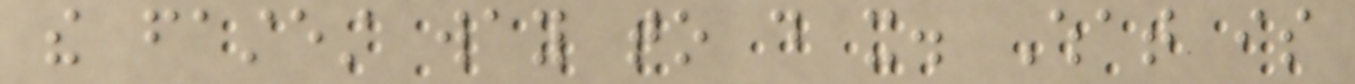the fastest way to do it. What is
